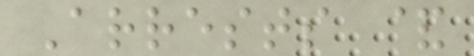Arrests &
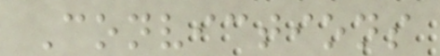Convictions
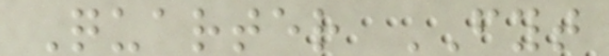Quarter FYT
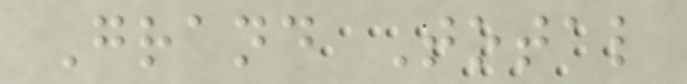Grand Total
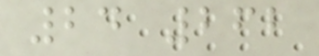24 262
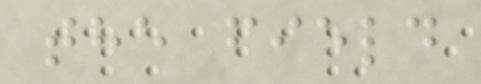the field
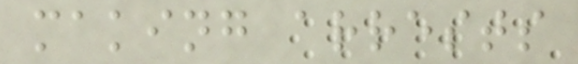making arrests
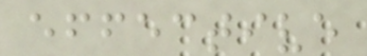effective
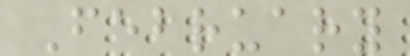February
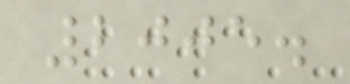2005.
